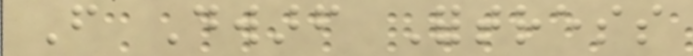From Dwarf Fortress
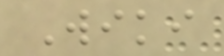Wiki
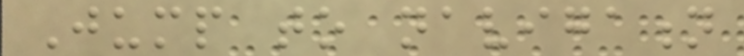Jump to navigation
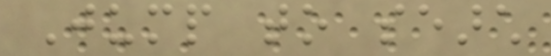Jump to search
